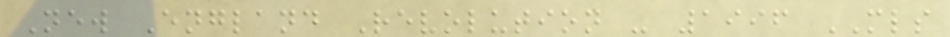New England Revolution - 1996 MLS
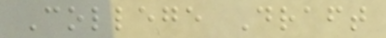College Draft
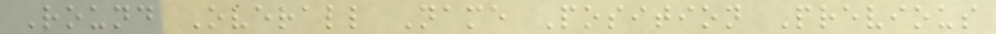Round Overall Name Position Previous
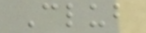Club
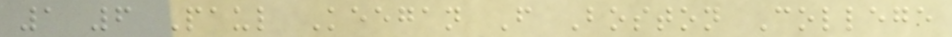1 6 Paul Keegan F Boston College
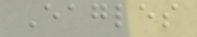Eagles
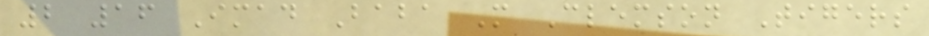2 16 Imad Baba M Clemson Tigers
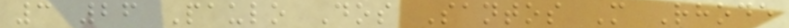3 26 Paulo Dos Santos M Rhode
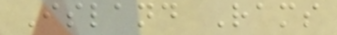Island Rams
